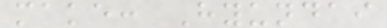make: Hyundai
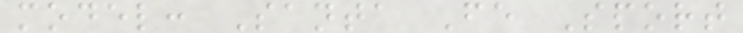model: Santa Fe Sport
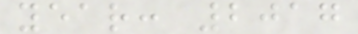year: 2017
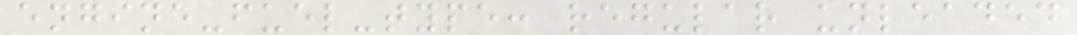engine-fuel-type: regular unleaded
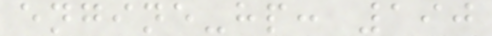engine-hp: 190
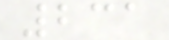231
